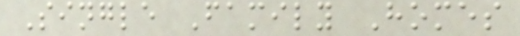Single Family Homes
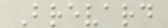Brevard
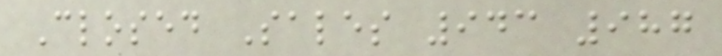Closed Sales 943 987
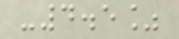-4.5%
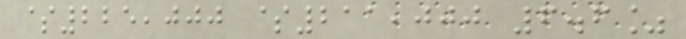$225,000 $211,000 6.6%
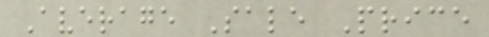Average Sale Price
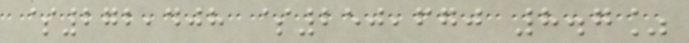$272,408 $250,670 8.7%
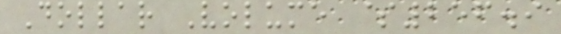Dollar Volume $256.9
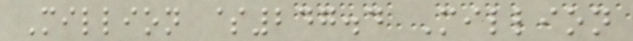Million $247.4 Million
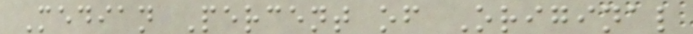Median Percent of Original
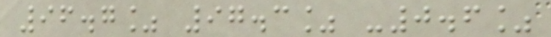96.7% 97.3% -0.6%
